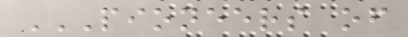PIONEERS OF
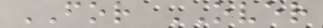FOR OVER
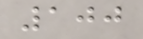100
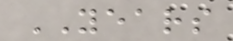YEARS
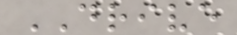DRIVE
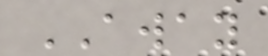AWAY
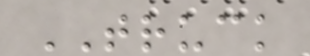TRUCK
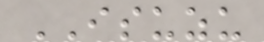ISUZU
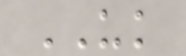UK
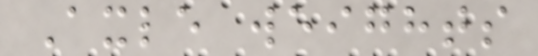Axle weights
